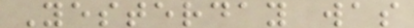Yesterday was
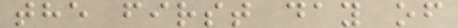the first day of
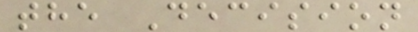the Decision
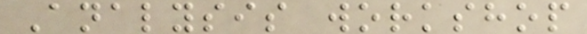Analysis workshop
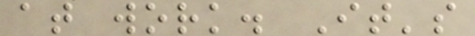at work. It's
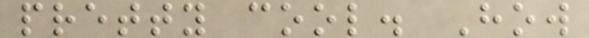pretty cool. How
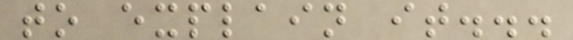to explain it...
